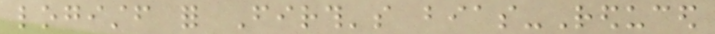logistf for Firth's bias-Reduced
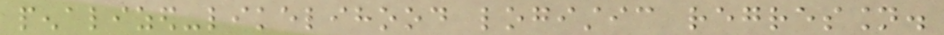penalized-likelihood logistic regression.
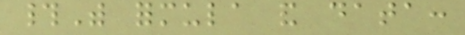#With formula and data:
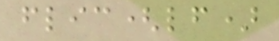flic(lf)
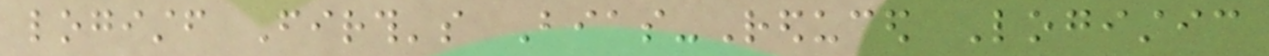logistf Firth's Bias-Reduced Logistic
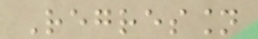Regression
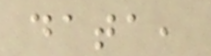data,
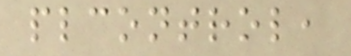plcontrol,
